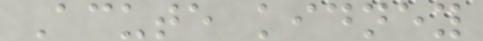Acute kidney
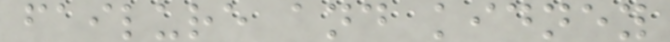failure and kidney
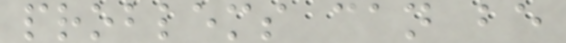problems can be
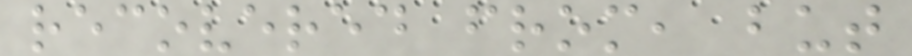recovered from, but
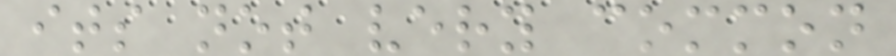its not very common
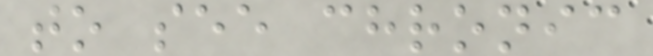to see chronic
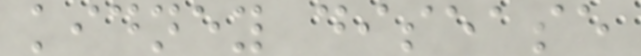kidney disease
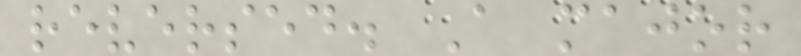reversed. A major
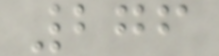276
